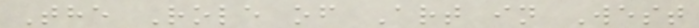The Role of Art in West
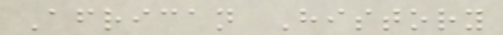African History
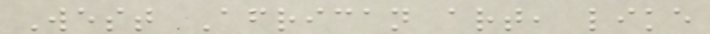West African art, like
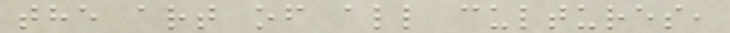the art of all cultures,
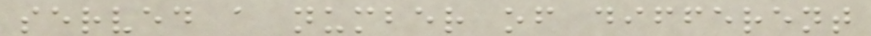served a number of different
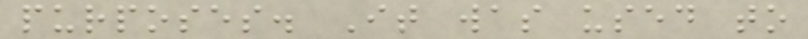purposes. It was used to
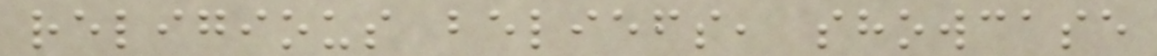religious beliefs, showcase
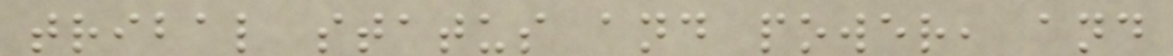tribal status and power, and
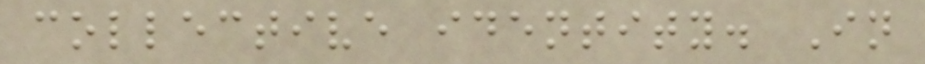collective identity. In
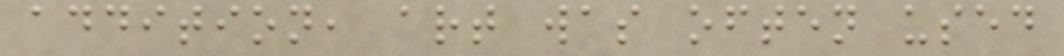addition, art was often used
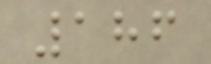186
